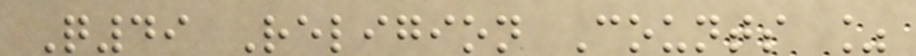Q49 Religion Counts %
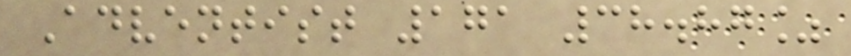Adventist 171 38.87%
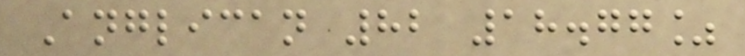Anglican 82 18.77%
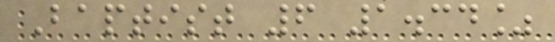Baptist 6 1.34%
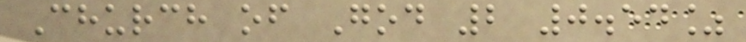Church of God 2 0.54%
